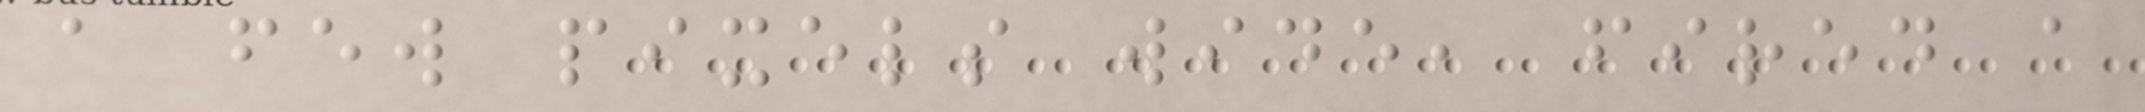a few pixels wide, fired a
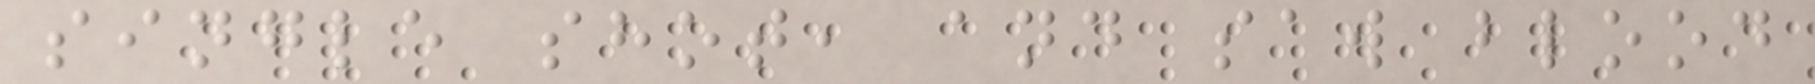single shot, and saw blood
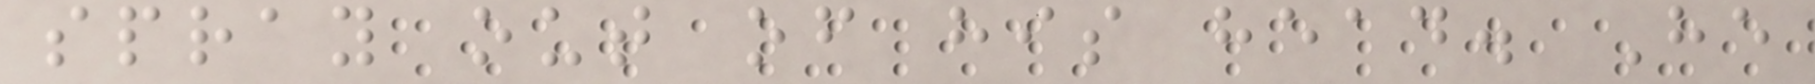spray out of his head. He
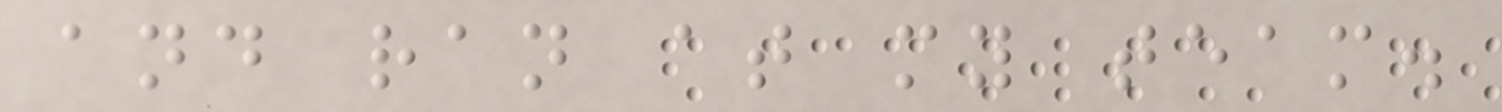and ran at my team.
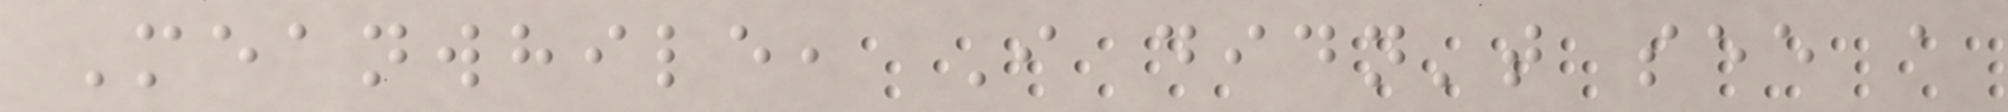Meanwhile, I didn't see a
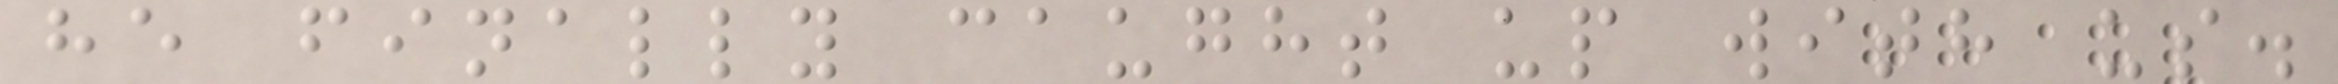he finally caught up with us.
